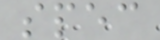spec
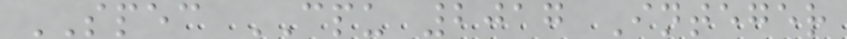SPEC CPU 2017 Integer
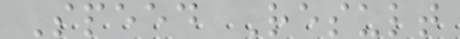Speed Result
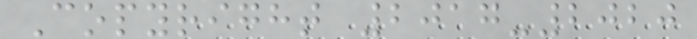Copyright 2017-2020
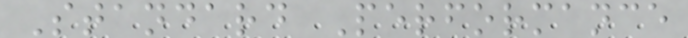Standard Performance
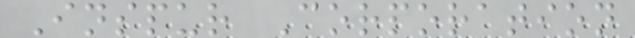Inspur Corporation
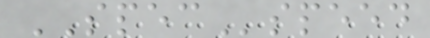SPECspeed
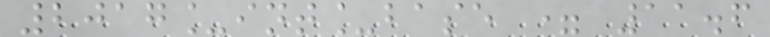2017_int_base = 11.6
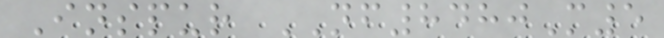Inspur NF8480M5
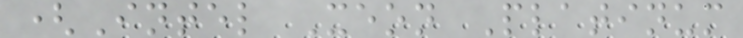(Intel Xeon Platinum
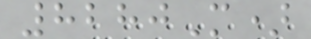8280M)
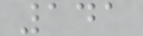141
